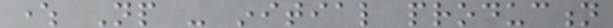where Np - initial production
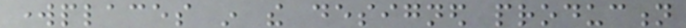workplaces in the designed production
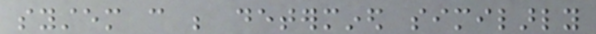system can be determined similarly
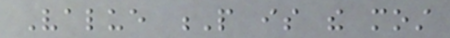Value P is the most
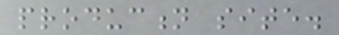production site.
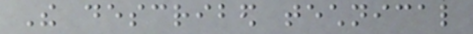The described technical
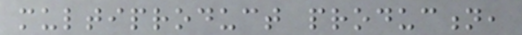multiproduct production,
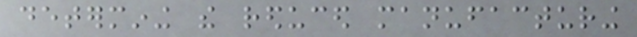determining the reduced manufacturing
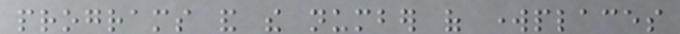programs and the number of workplaces
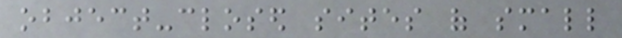object-closed sites of small
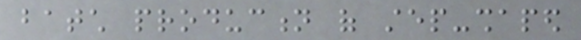batch production of step-shaped
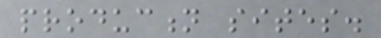production sites.
